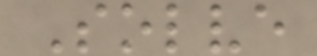Solve
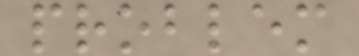problem
